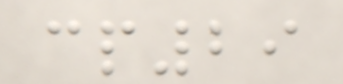cp29
